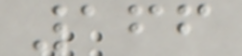166
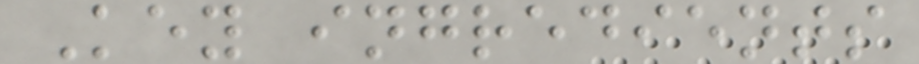Key ingredients
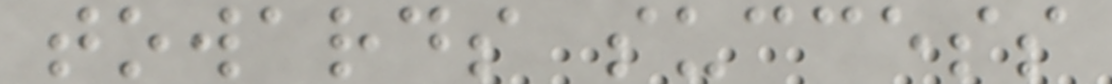towards success
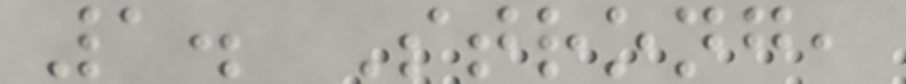1. Strong,
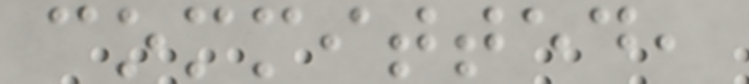committed,
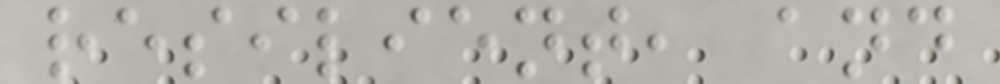resilient, and
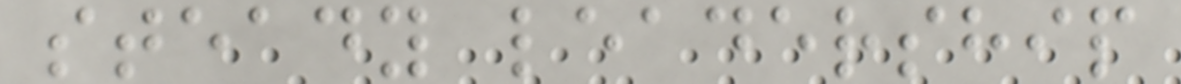steady leadership
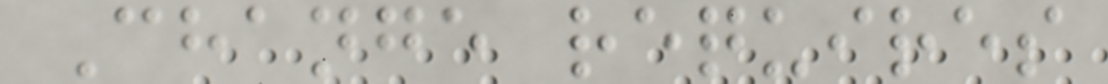Change requires
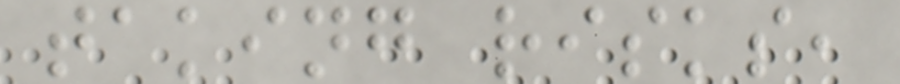taking risks,
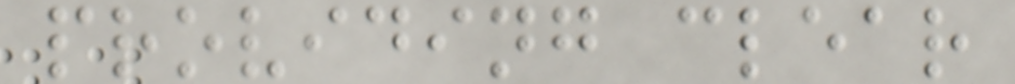providing clear
